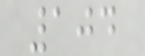104
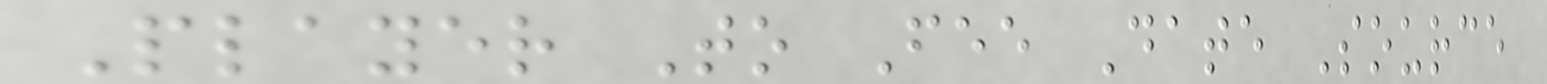Player To Fee Date Source
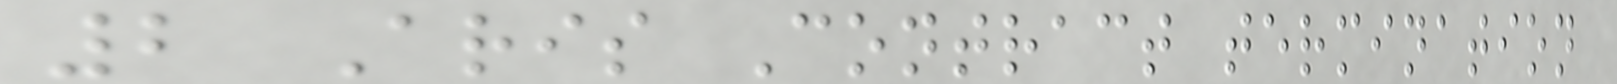2 Aris Contract termination
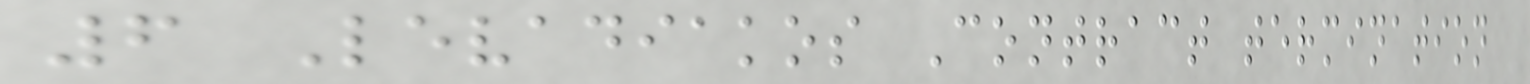6 Levadiakos Contract termination
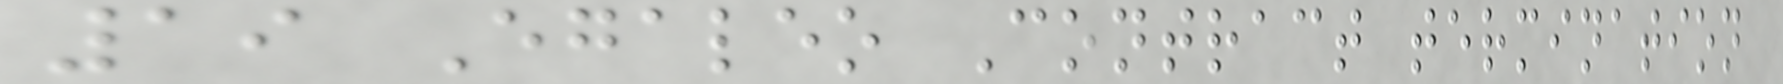19 Egaleo Contract termination
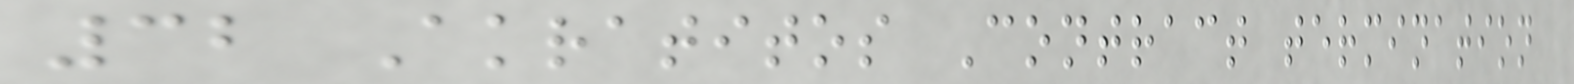32 Akratitos Contract termination
